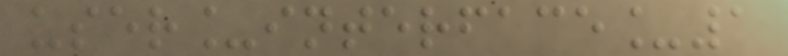user_interface_1
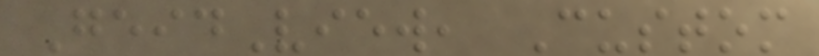GeidView, Custom
